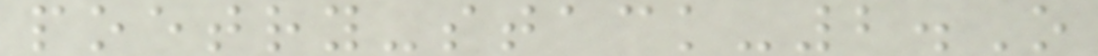poetry-stack-2.O
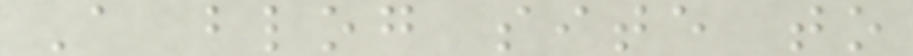A blog site to
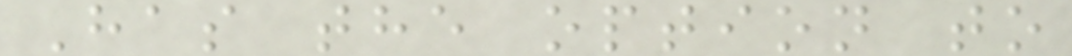Has the option to
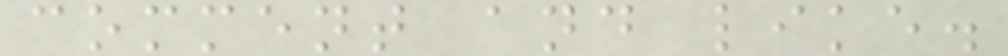comment and like.
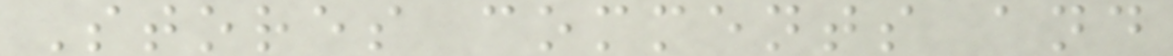Stores comments and
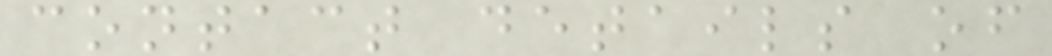contact details of
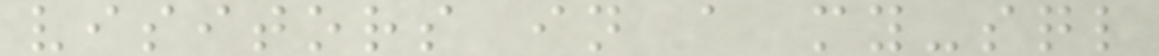visitors in a my-sql
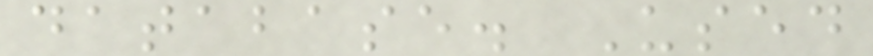database. Used
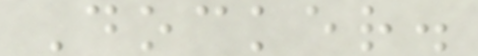Docker.
